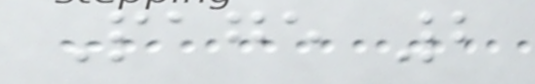Page 2
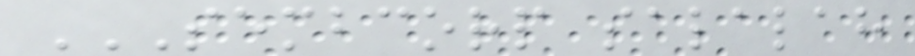SEMBCORP SALALAH
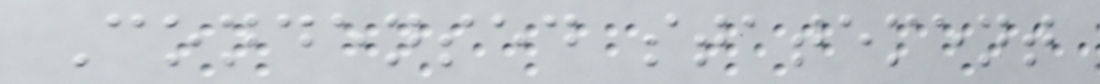Condensed statement
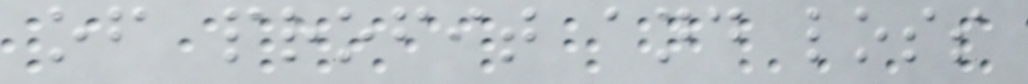of profit and loss
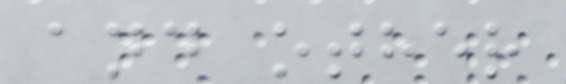and other
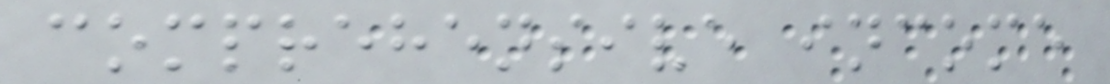comprehensive income
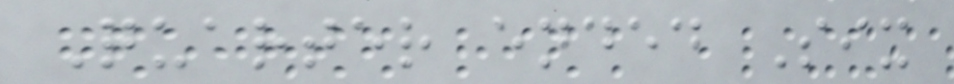Quarter ended Six
